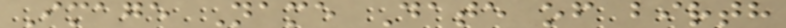Image Name Date of birth
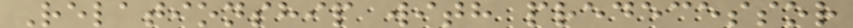Relationship with predecessor
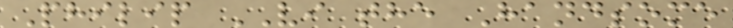Philip VI the Handsome
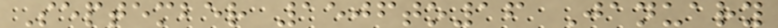September 1506to16 January
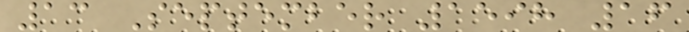13 September 1598 16
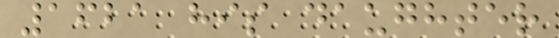1621 his daughter
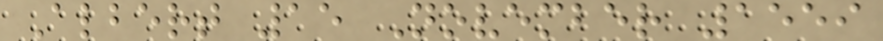Albert 15 November 1559
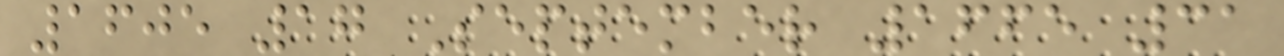1605 17 September 1665 31
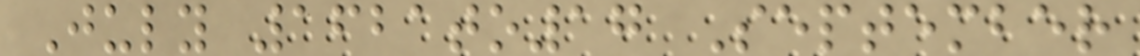July 1621to17 September
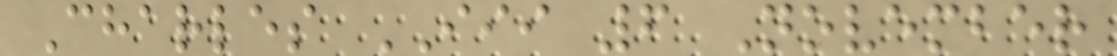Charles III 6 November
